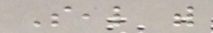Seal with
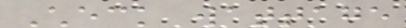Check wattage
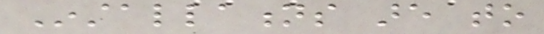Installations are to
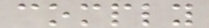comply
